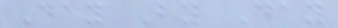Day By Day
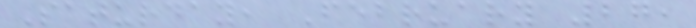Saturday, February 27,
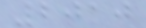2010
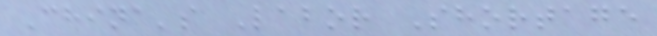China's Labor Shortage
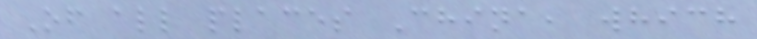Of all places China, which
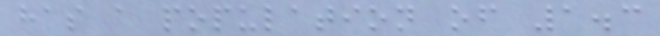has a population of 1.3
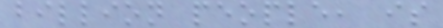billion people, is
